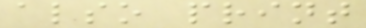also print
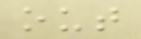out
